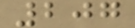207
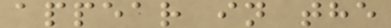appear in the
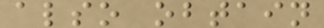also obtain
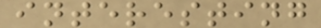interesting
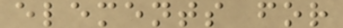elements for
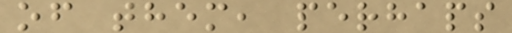of them, perhaps
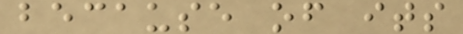because of its
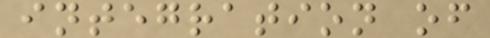integration of
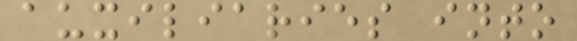auxiliaries into
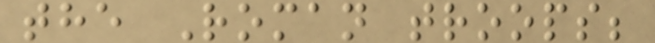the Roman troops;
